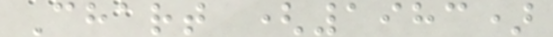Chart (1983)
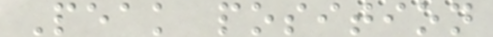Peak position
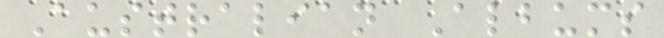Australian Albums
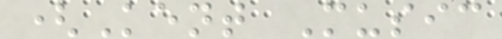(Kent Music
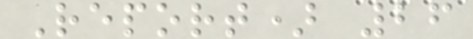Report) 26
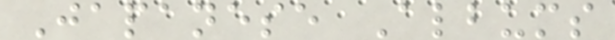Japanese Albums
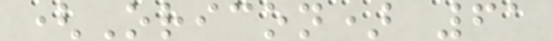(Oricon) 61
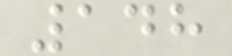148
